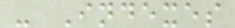- Indexes
